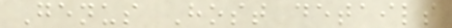Genus Host details
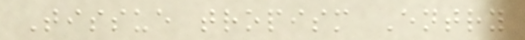Tissue tropism Entry
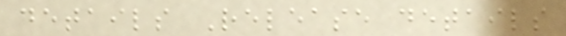details Release details
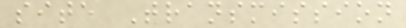site Transmission
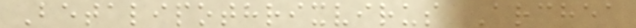Betalipothrixvirus Archea
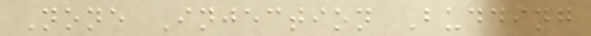None Injection Budding
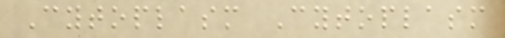Cytoplasm Cytoplasm
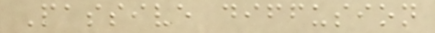Passive diffusion
